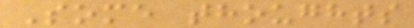Some thoughts
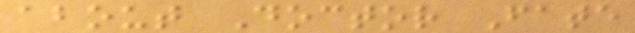about Doctor Fate
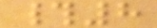#8
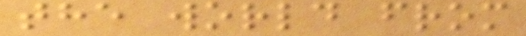the world from
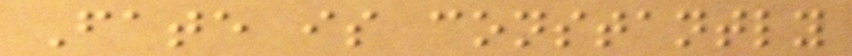Fate is constantly
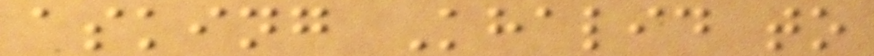asking Khalid to
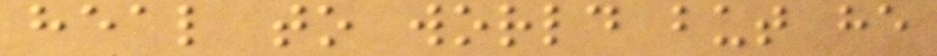heal to world but he
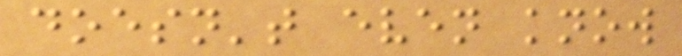doesn't even know
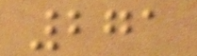271
